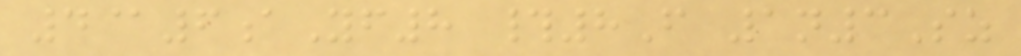4@6aYf8 #8F 1n3Sz
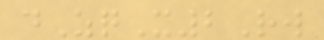dZqX2Rw
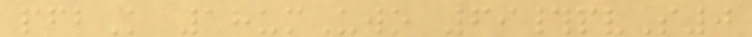pfbK 18umUwo 69#pvS0
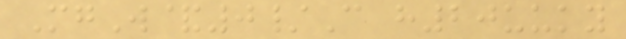MgW&0/C h20uuky
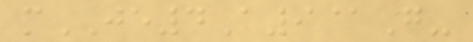mJE4A9@G-
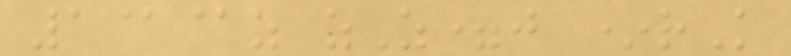1@@z zZ=j *rK
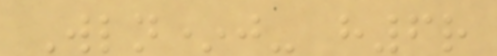Wln*j- h6r
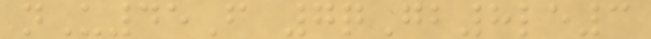nU45F 7qGb8le3
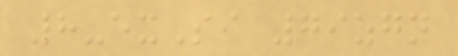8-exSi 79zgn
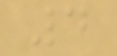4
